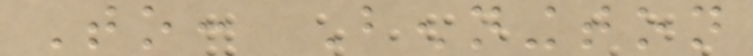To: Bennington
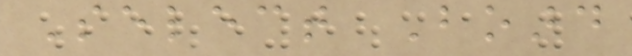Select Board
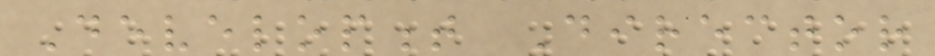Development Director
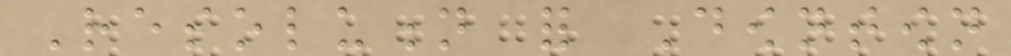Resolution for Downtown
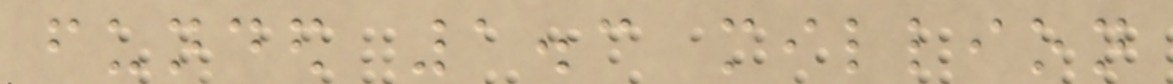funded 1.3 million
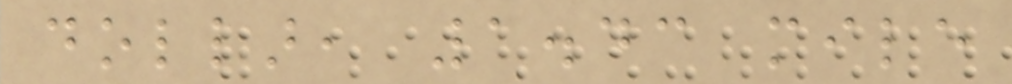dollar, 1.43 mile
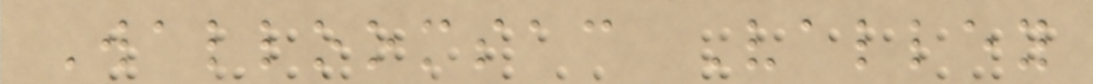Walloomsac Valley
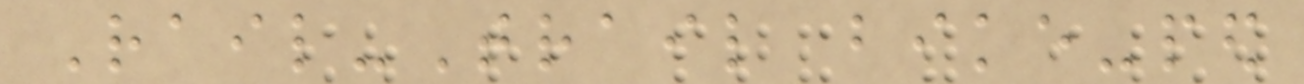Rail-Trail bike-ped
